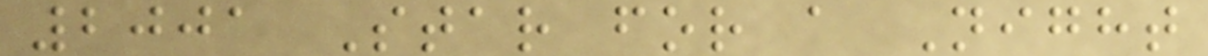2001 Star for a Night
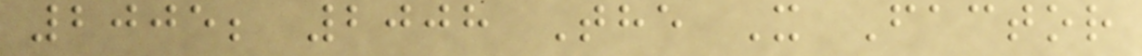2005; 2008 The X Factor
